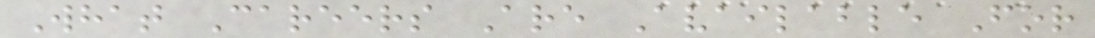What Careers Are Available For
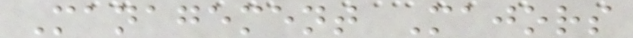Management Majors
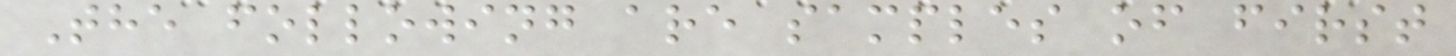The following are samples of first
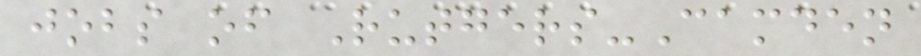jobs of Rutgers-Camden
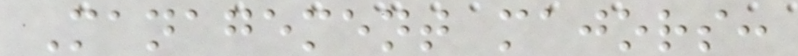Management majors:
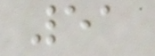51
